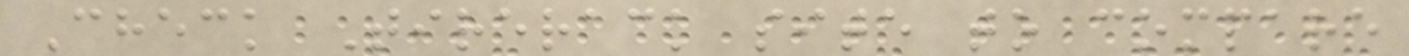Check Tirerack site to compare
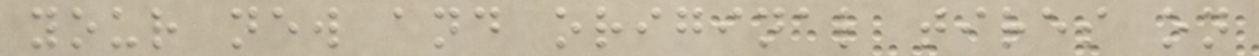your new and original tires on
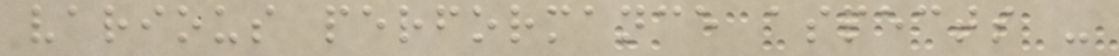various performance aspects -
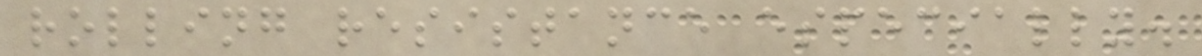rolling resistance especially.
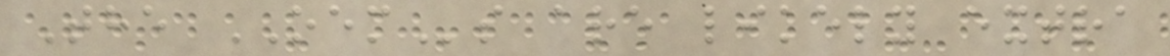The OEMs are likely extra
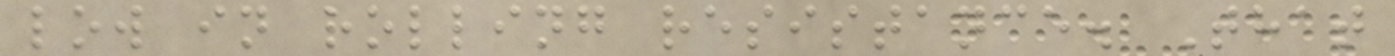low in rolling resistance. That
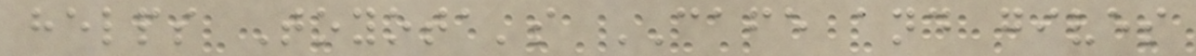helps Toyota's CAFE and gives
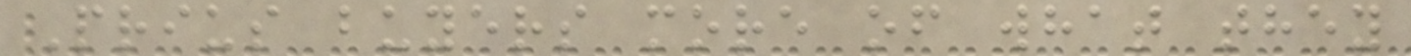Prius buyers more of what they
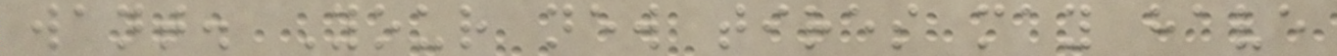want. Your new tires may have
